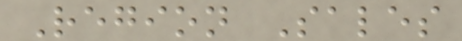Region Sales
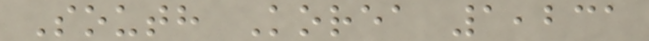South Korea 1,231
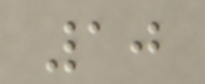10
